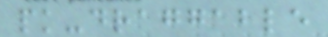pk-draggable
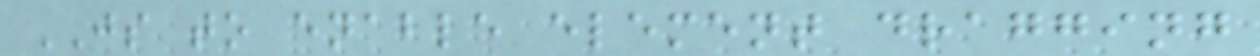JS to enable element dragging
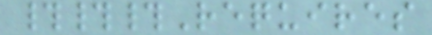###Requires
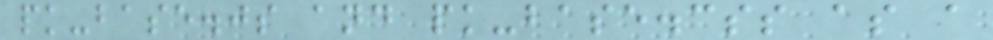pk-base.js and pk-base.css as a
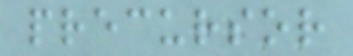precursor
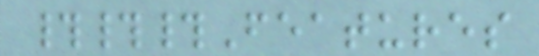###Features
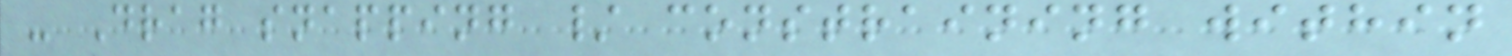- Drag snapping / constraining within
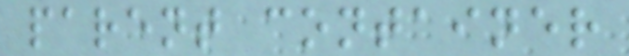parent container
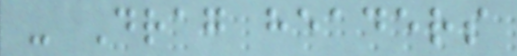- Drag headers
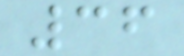36
